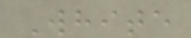White
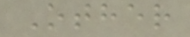Other
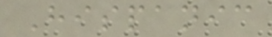Hispanic
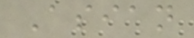Asian
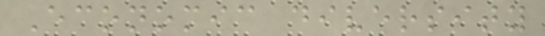Economic diversity
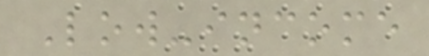Low-income
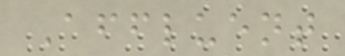Affluent
